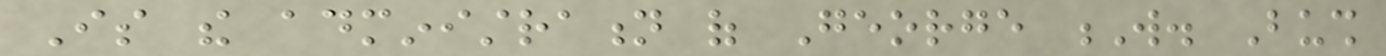Is the administration of George W. Bush
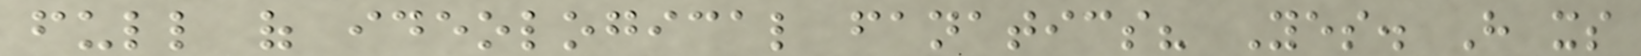full of ideological fanatics? Yes. Have its
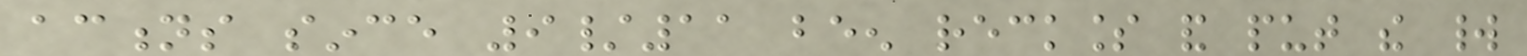actions since 9/11 been reckless and put the world
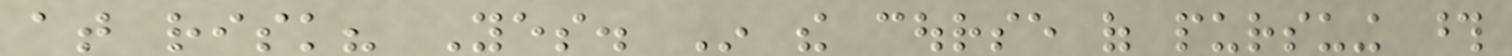at risk? Yes. In the course of pursuing those
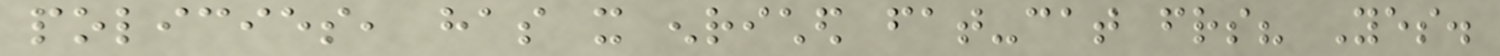policies, has it enriched fat-cat friends? Yes.
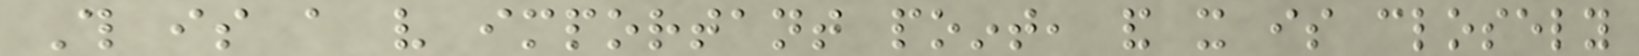This is a very important point, and it is closely
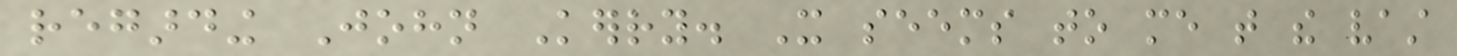regarding John Kerry. It seems to me that the vast
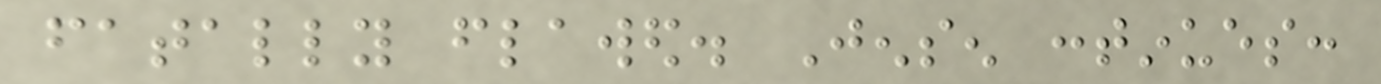fatally flawed. Jensen continues:
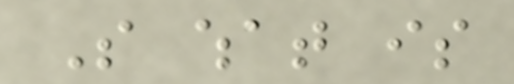So what is
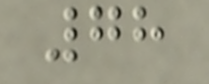78
